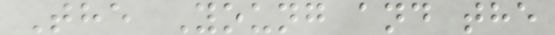The Young and the
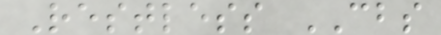Restless CBS
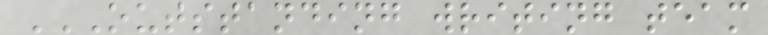OUTSTANDING WRITING TEAM
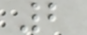2
